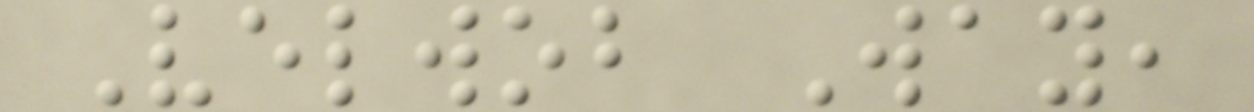Velwob Way,
